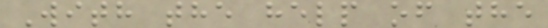With the help of the
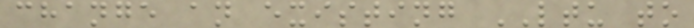change an existing LTU to
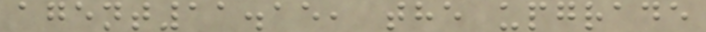agent11.15, the upgrade
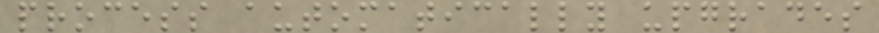process automatically upgrades
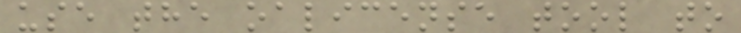use the oalicense tool to
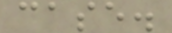case.
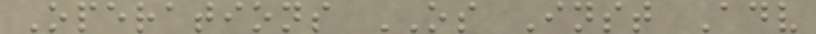Operations OS Inst Adv
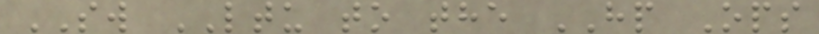SW LTU to the HP Ops
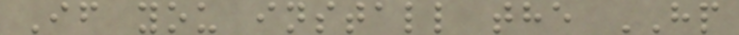If you install the HP
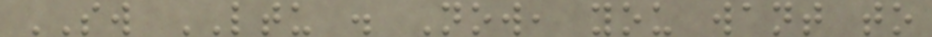SW LTU . Now, you want to
